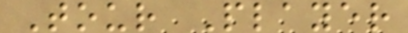Tour Player
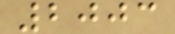2003
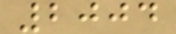2004
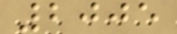2005
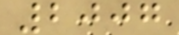2007
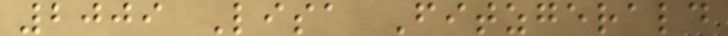2009 Lisa Fitzgerald
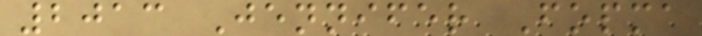2013 Jennifer Fopma
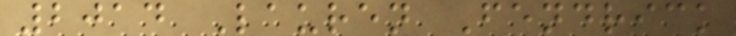2014 Lauren Fendrick
